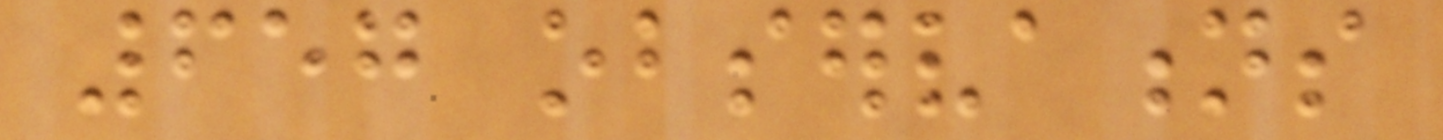657 observations
